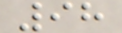98
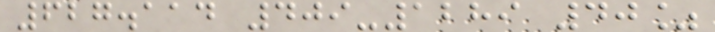627.114 409-1289 40%
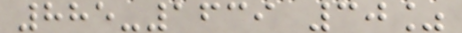885-1639 30%
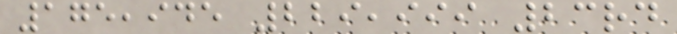175,945 229,999 23rd
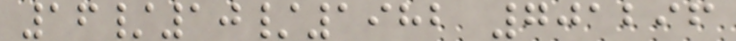16/10/1982 701296
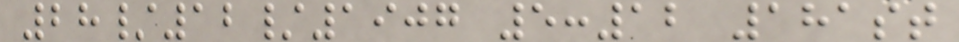28/12/1907 5:12 181st
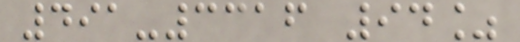491-3316 94%
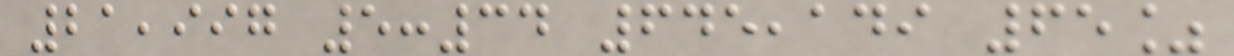21,997 5:34 645,149 65%
